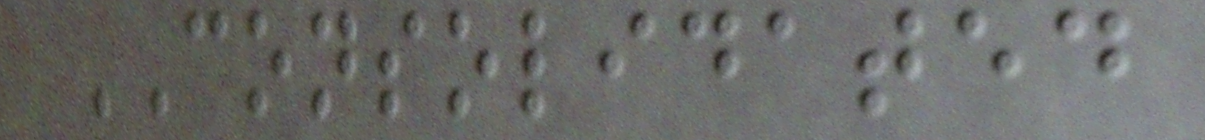CONSOLIDATED
